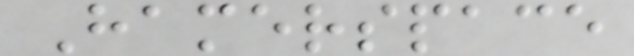Hamerspace
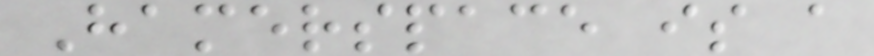Hamerspace is a
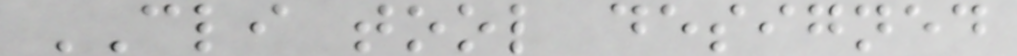CLI tool designed
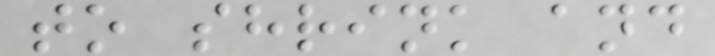to shrink and
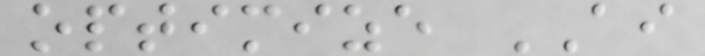optimize AI
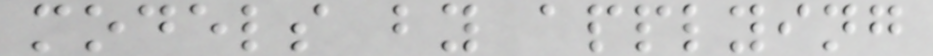models by applying
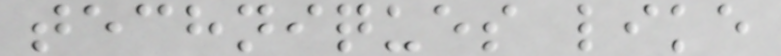techniques like
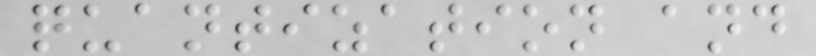quantization and
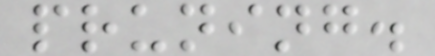pruning.
